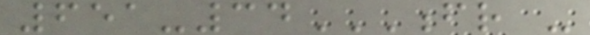651-34FR -
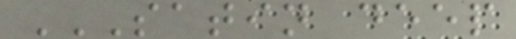SATIN DEEP
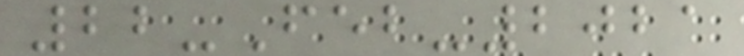22-Feb-2021
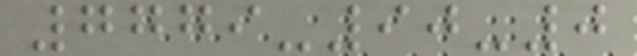7779-90-0
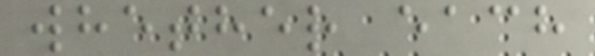whether each
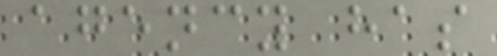agency has
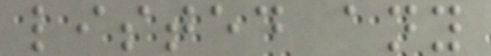listed any
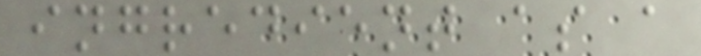ingredient as a
